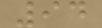94
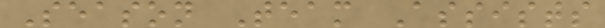Season Team Assists
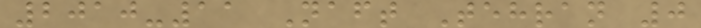2010-11 Naft Tehran 0
